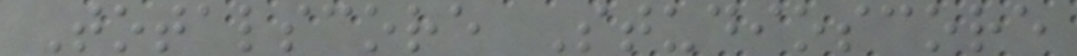Totalscore Studioscore
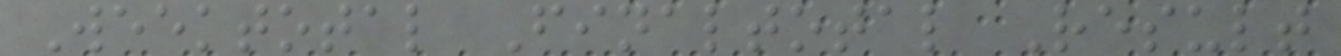Weektotal Finaltotal Result
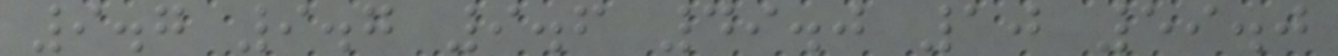9.7 9.7 9.6 49.0 10 59.0
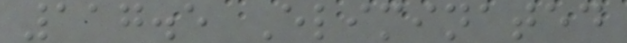117.5 Eliminated
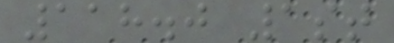118.0 1st
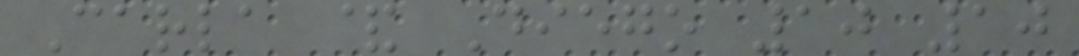Carla & Diego 10 10
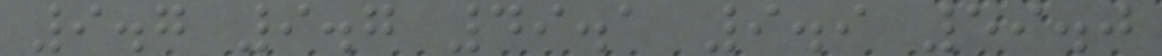9.7 9.7 49.1 9.9 59.0
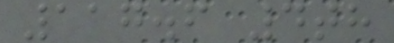117.6 4th
